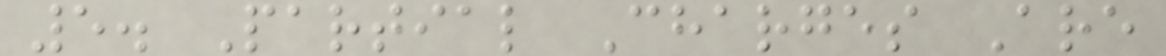5. Partial Charges Are
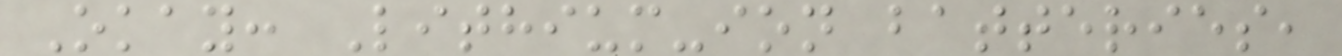Okay: Lithium-ion batteries,
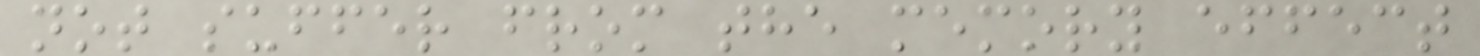not suffer from the memory effect
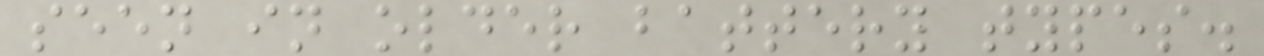seen in older battery types.
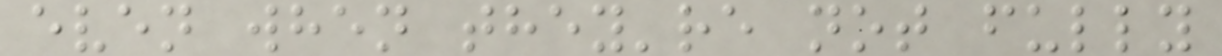even when they're not fully
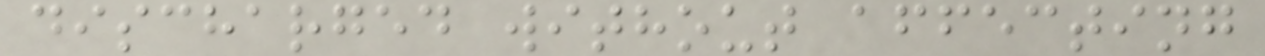discharged without affecting
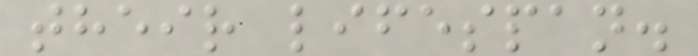their lifespan.
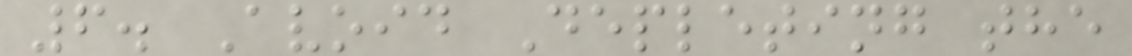6. Avoid Depleting the
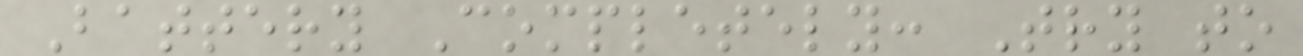Battery Completely: Try to
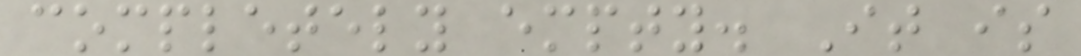completely empty. It is
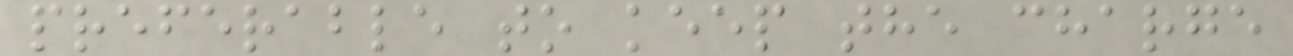preferable to keep the charge
